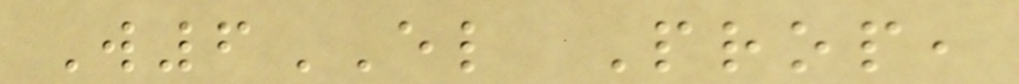W6EL Prop,
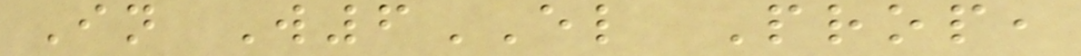In W6EL Prop,
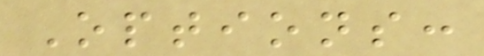Options:
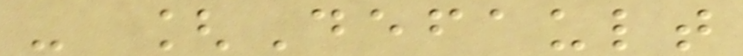- [Default
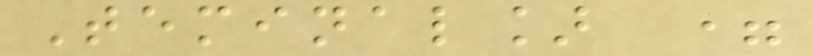Teminal] =
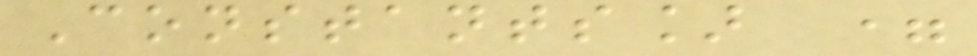Constants] =
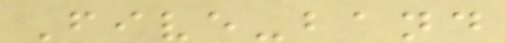Five-band
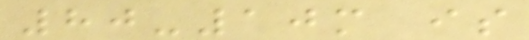80-10m is
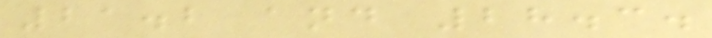21.2 and 28.3.
